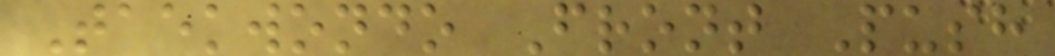Taekwondo Front Push
